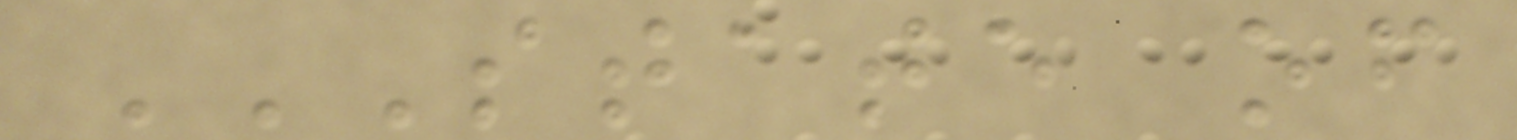STATE OF
